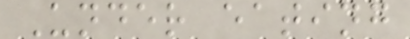Under eating
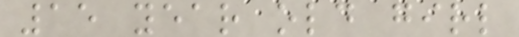15 year old girl
